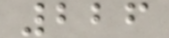226
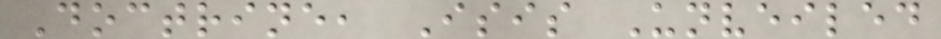Doctrine, Isis Unveiled
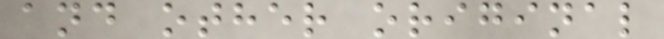and other original
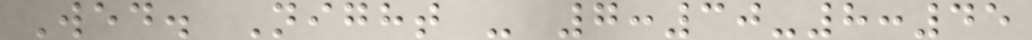Wed. Night - 7:30-8:45
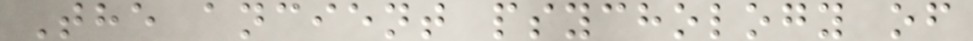The ancient psychology of
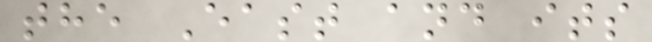the East and its
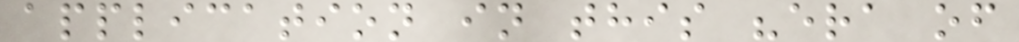application in this "era of
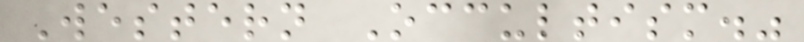Western Occultism."
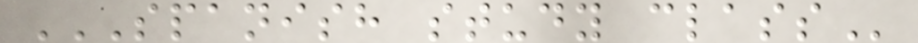SPANISH STUDY CLASS
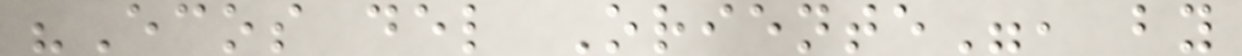"Ecos del Oriente", by
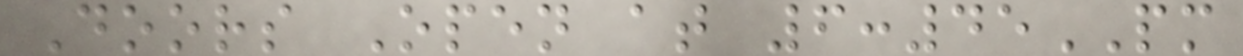Doors Open at 6:45PM
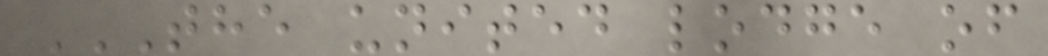THE UNITED LODGE OF
